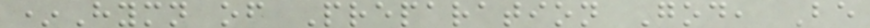*Hymn of Preparation God, Be
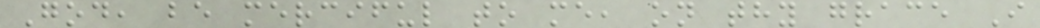God, be merciful to me, on thy grace I
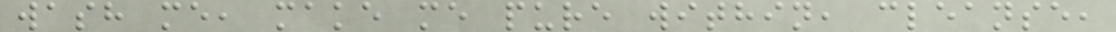wash me, make me pure within, cleanse,
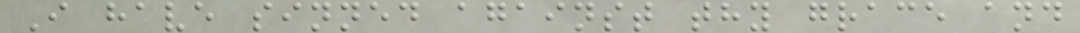I have sinned against thy grace and
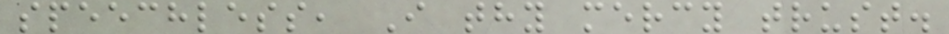speechless, I thy mercy trust.
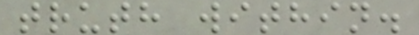truth within.
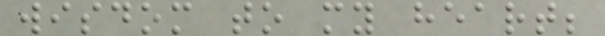wisdom to my heart;
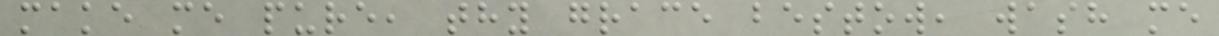make me pure, thy grace bestow, wash me
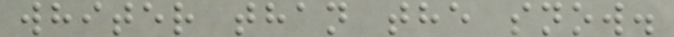whiter than the snow.
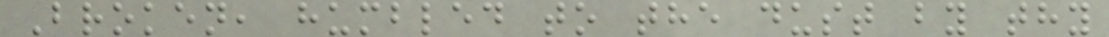Broken, humbled to the dust by thy
